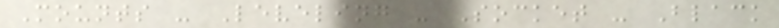Mounts - Leveling - Socket - Black
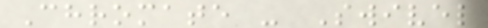Chromate - Swivel
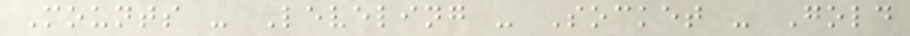Mounts - Leveling - Socket - Gold
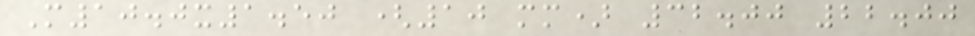M10.0x1.50 (10 mm) 32.00 22.00
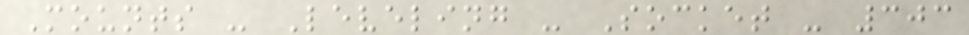Mounts - Leveling - Socket - 303
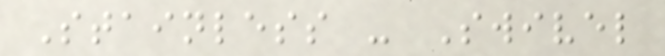Stainless - Swivel
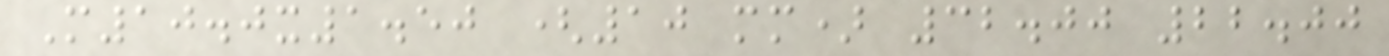M10.0x1.50 (10 mm) 32.00 22.00
